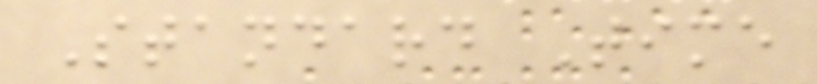Standard Time
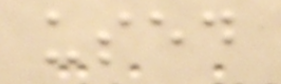used
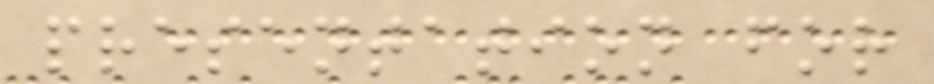presentation for
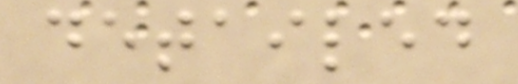detailed
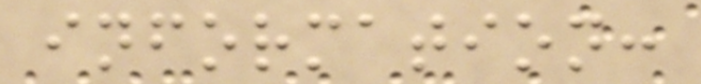information:
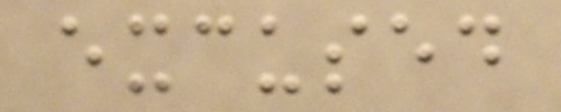excused
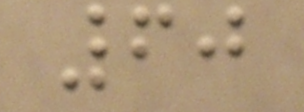60
